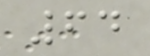64
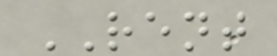RENT
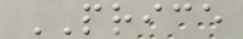PRICE
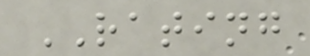RATING
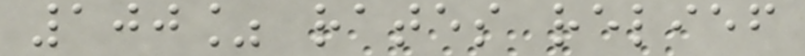100% rates relief
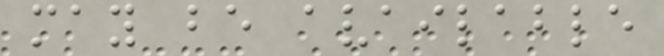may be available
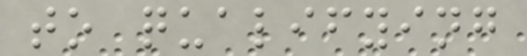to qualifying
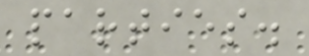parties.
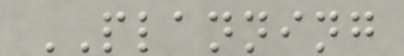PLANNING
